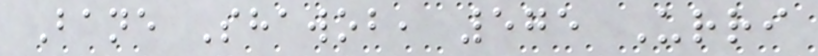Bane Shawob, 575 Urri
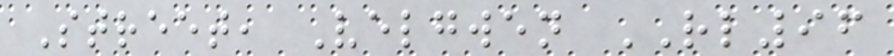Street, Velgwen RL96
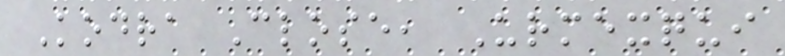Kodra Close, Urmexqui
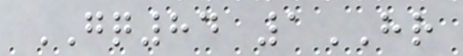GQ84 1HR
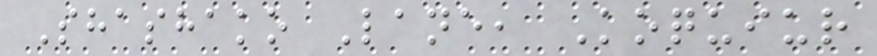Shashako Lane, Koquiur
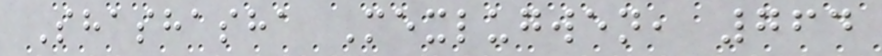Shashasha Mexlugwen, 764
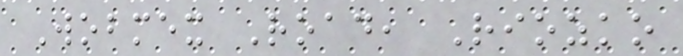Wobmex Road, Riozko
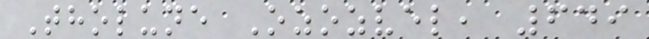Tholune Ozozvel, 649
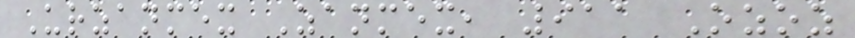Urzanmex Zanmex, 911 Ozoz
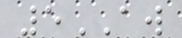5AW
